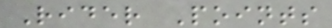Rider Points
